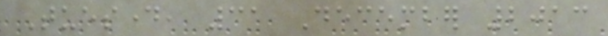Tuesday, 31 December 2013
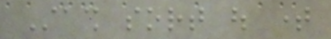Stash sort out time
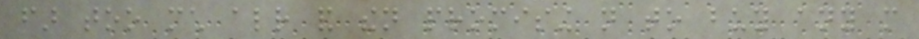far too much already and then promising not to buy any more
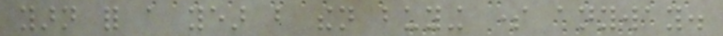yarn for a year but then buying some anyway.
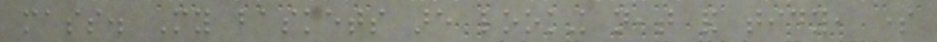mass. My baskets are looking neat and tidy, some
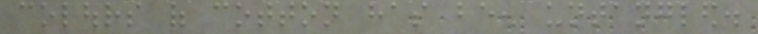colours of cotton has been untangled.
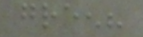green?
